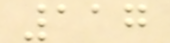117
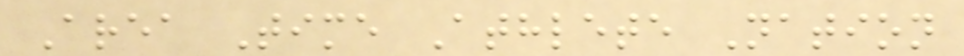Area Time Athlete Nation
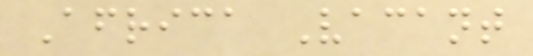Africa Vacant
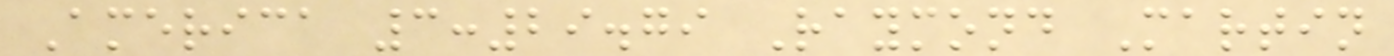America 3:29.79 Raymond Martin
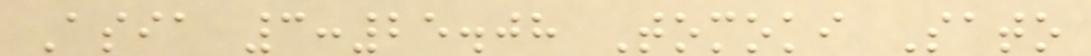Asia 3:25.08 Tomoki Sato
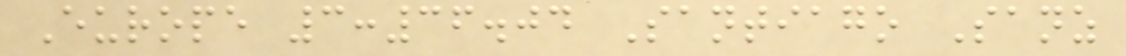Europe 3:36.04 Santiago Sanz
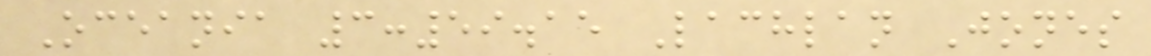Oceania 3:59.15 Lachlan Jones
